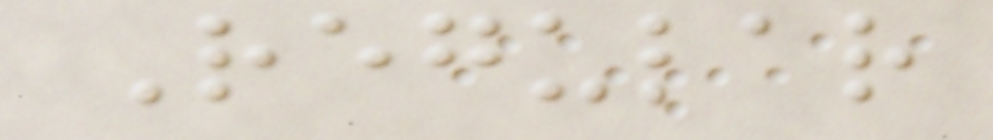Regular
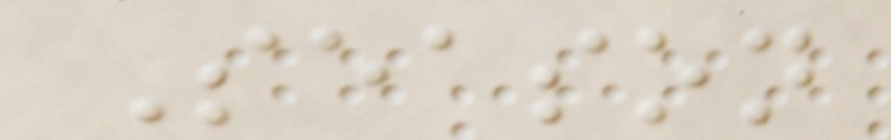Season
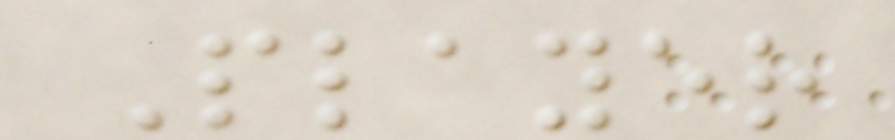Player
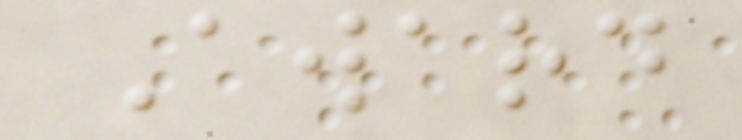Award
